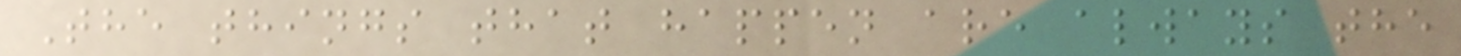The things that happen are always the
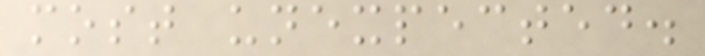most unexpected.
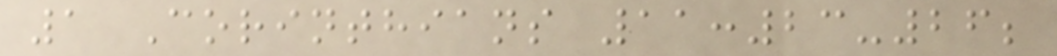1 Corinthians 11:23-26;
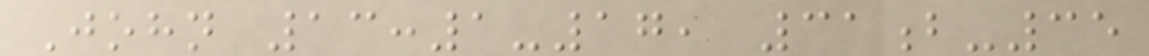John 13:1-17, 31b-35
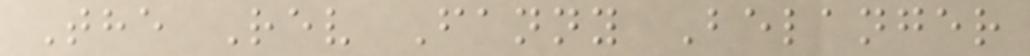The Rev Fanny Belanger
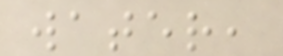water,
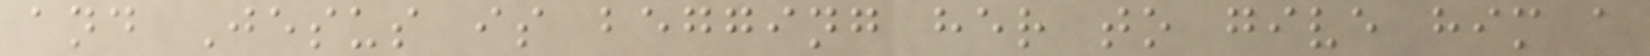and Jesus is begging her to give him a
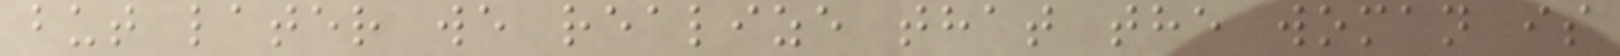but later we realize that the woman is
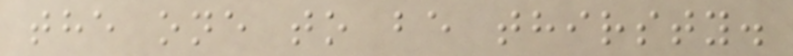the one to be thirsty.
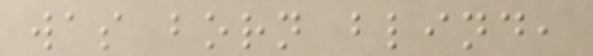was born blind,
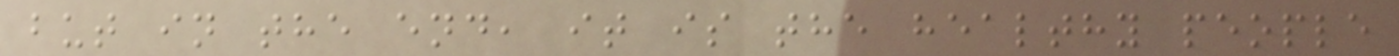but in the end, it is the healthy people
